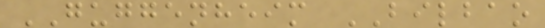GUGGENHEIM BILBAO
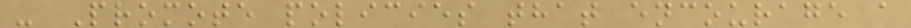- Promote policies that encourage a
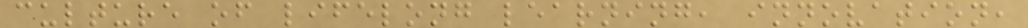culture of lifelong learning, innovation,
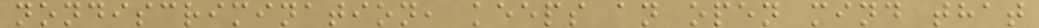nondiscrimination, keeps an open mind that
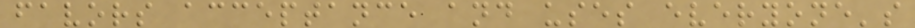favors acceptance and uses everyone's
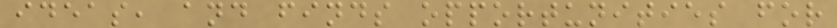ideas, and finds opportunities for
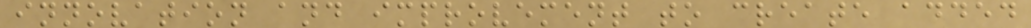innovation and improvement to create added
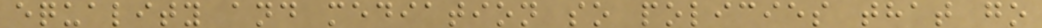equality and mediation so policies that go
